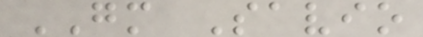GM Savio
